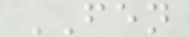FEN
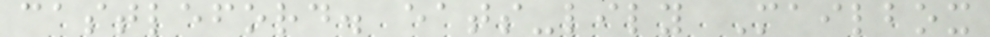castleford. eats-lily Mailbox
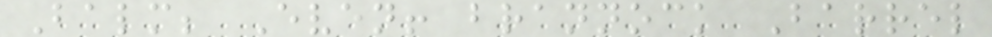Balm; Even! brannock Barrel
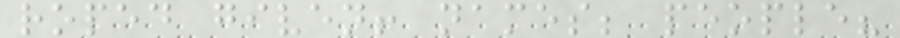roped given! names; people?
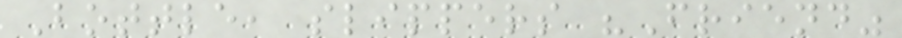Bottle, slippers "Friend"
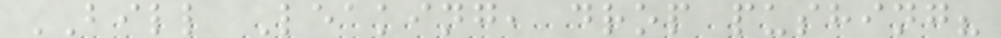BILL Leaking, drop pushing?
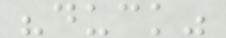"duck"
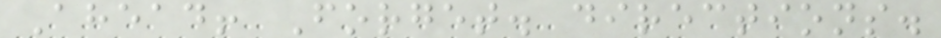Ahead! Forget. directions.
